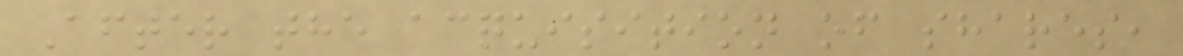After the acquisition of shares,
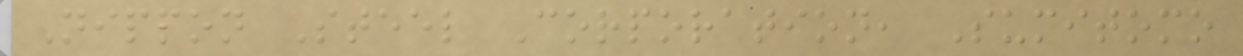Nippon Steel Corporation, Sumitomo
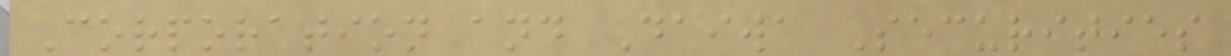Corporation and Daiwa Securities
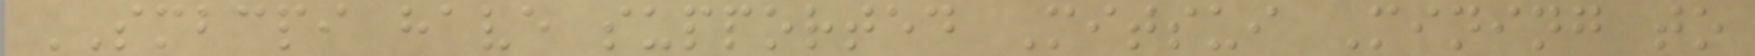SMBCPI have supported Mitsui Mining to
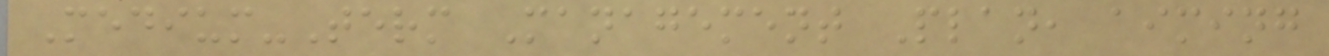Medium-Term Management Plan, aiming
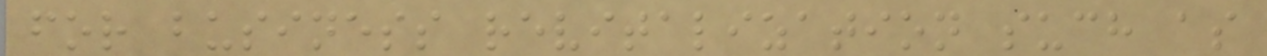for business revitalization such as
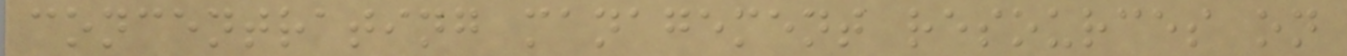concentrating management resources on
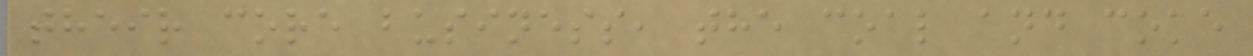their core business, the coal and coke
